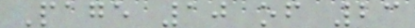Page 10 of 23
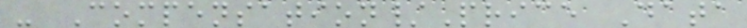- Compensation/Price Data
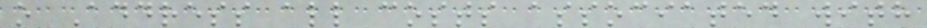o Address all costs associated with
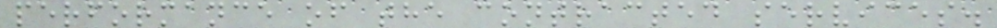performance of the contracted services.
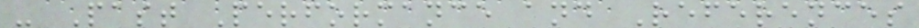- Past Performance and References
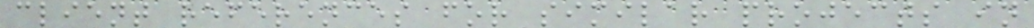client references for similar projects in
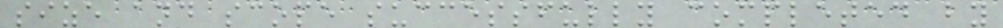size and scope successfully completed by
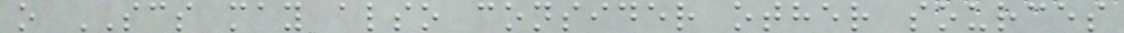o SCS may also consider other sources
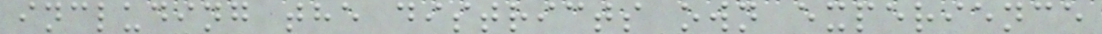including the districts own experience
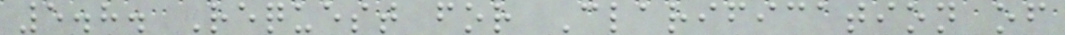5.8. Request for Clarification of
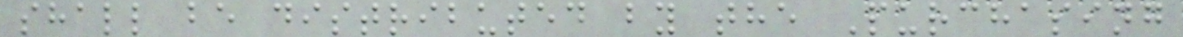shall be distributed by the Purchasing
